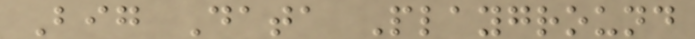Big Data Playground
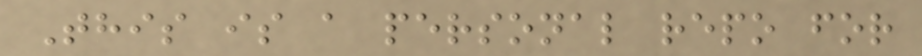This is a personal repo for
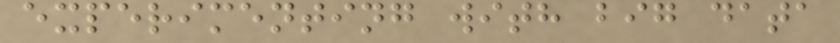experimenting with big data
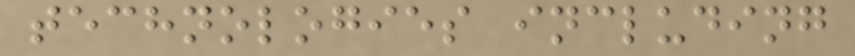technologies including
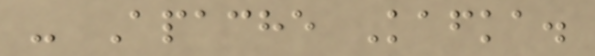- Apache Kafka.
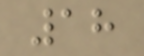18
